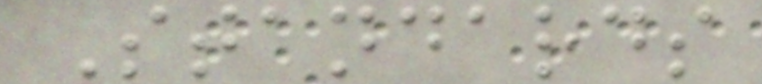Standards
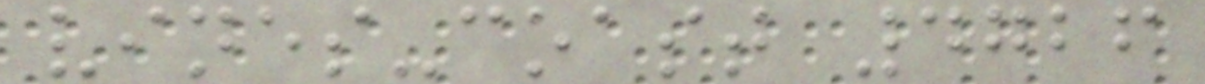vines-coast 4726
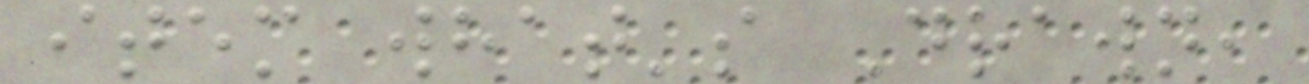item what's Drawn,
